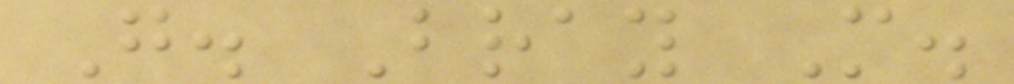G. Bray M.
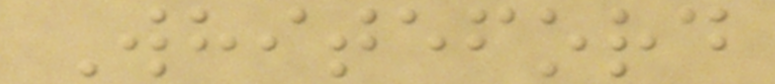Whiteford
